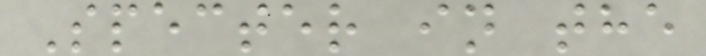Specter in the
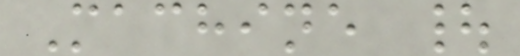Machine |
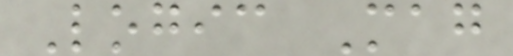Logic Mag
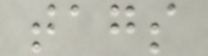tags
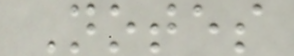Notes
